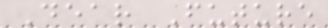Dear Future
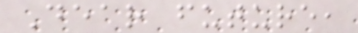Dear future,
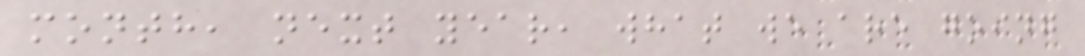month, next year, what we are going
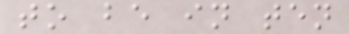to be in ten
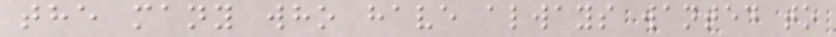the many who have always wanted to
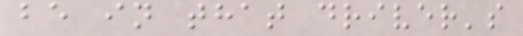be in that driver's
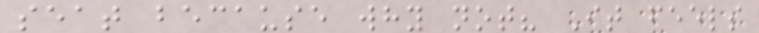seat because why not? It feels
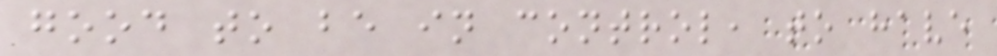good to be in control, to have
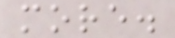more.
